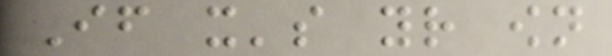If it's your own
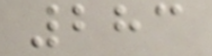283
